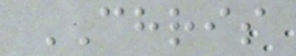CHRIS
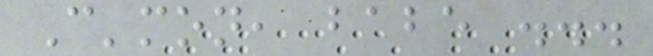C'mon, babe ...
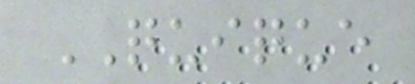QUIQUE
